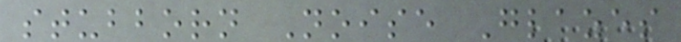stubborn Noise Glazes
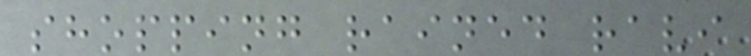shopping rained ravi
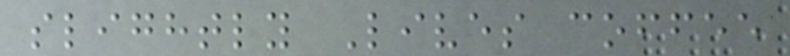slightly Lives coffee
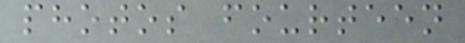photos fourteen
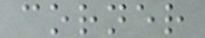corner
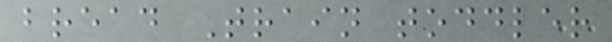bread Train toddler
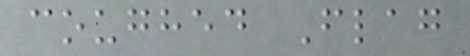coughed Flag
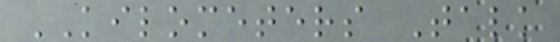KILOMETERS Talk
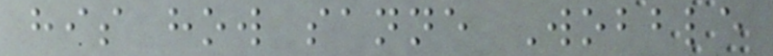his how sanne Wobble
